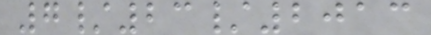7/23/2013
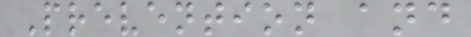Prevention and
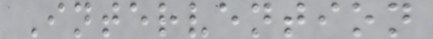Intervention
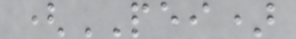(PEI)
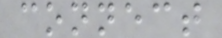connect
